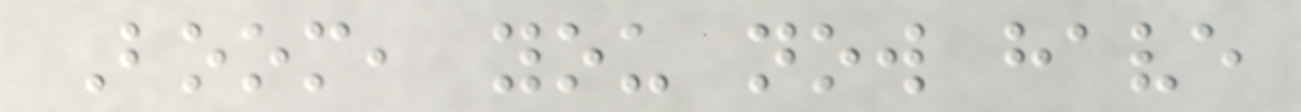Boom, you now have
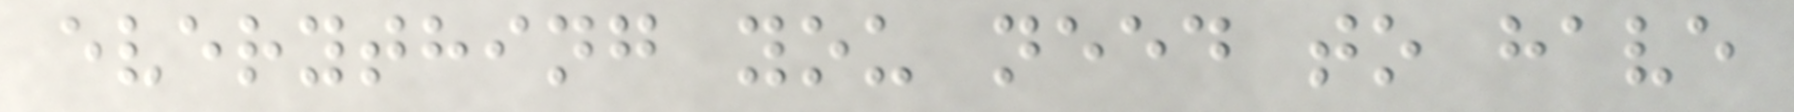everything you need to have
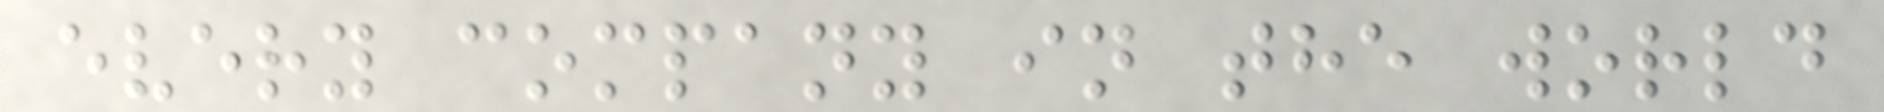every company in the world
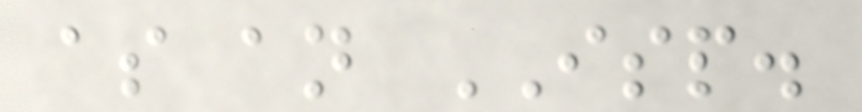as an ISP.
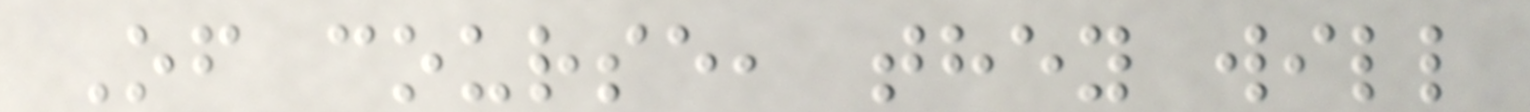Of course, they will
